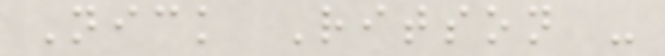Nick Ritson -
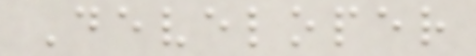Developer
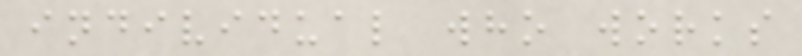individual who works
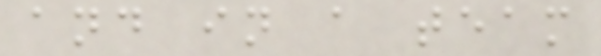and in a team
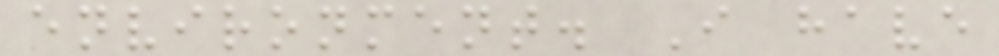environment. I have
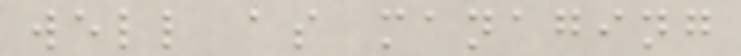well as managing
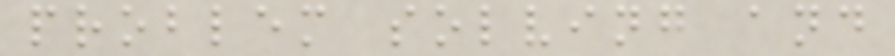problem solving and
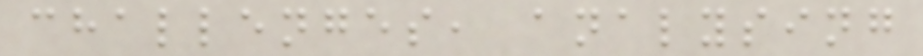challenges, analysing
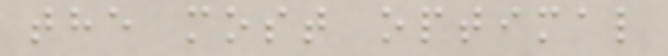the most optimal
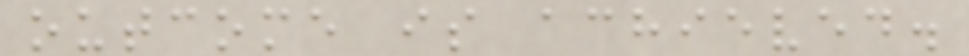outcome is achieved.
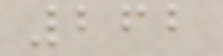262
